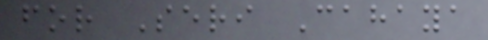for Seri Cahaya
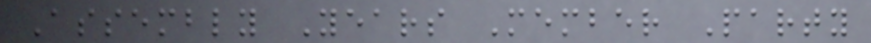Assembly Years Member Party
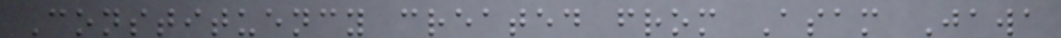Constituency created from Asam Jawa
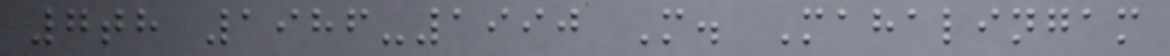7th 1986-1990 M. Mahalingam
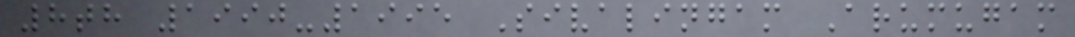8th 1990-1995 Sivalingam Arumugam
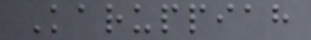Karuppiah
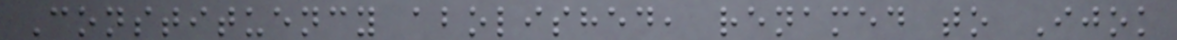Constituency abolished, renamed to Ijok
